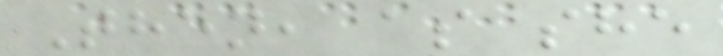Then, as she
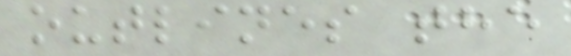outlines the
